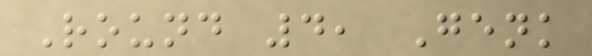Round 4, Genk
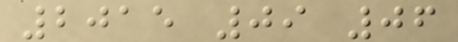2015 09 06
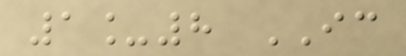1_8 IC
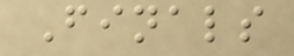Finals
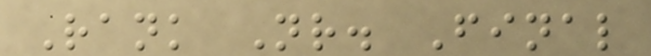Rank Nr. Final
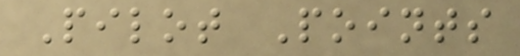Pilot Points
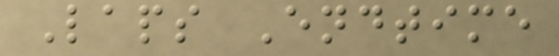Laps Endtime
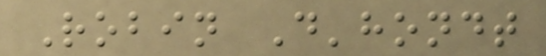Robin D'hondt
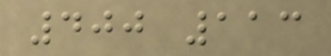400 113
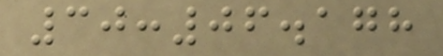30:06.178
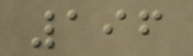196
